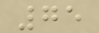75
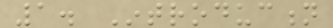1. Introduction
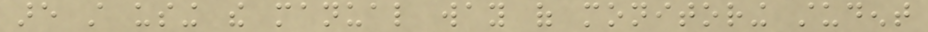are still using the manual way of monitoring student
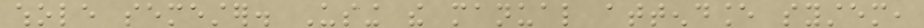whole semester. Using the manual attendance system,
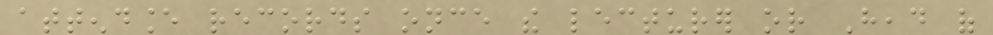attendance records once the lecturer or Head of
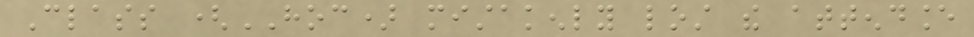Class (HOC) mistakenly lost the attendance
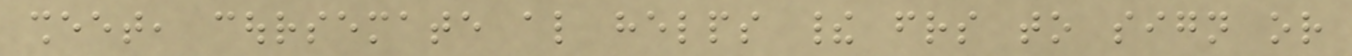sheet, coursemate also helps their friends to sign or
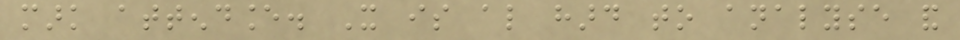mark attendance. It is also hard to analyse and
